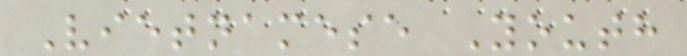Vietnamese Youth
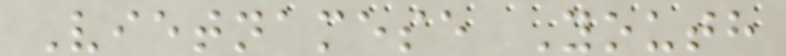Vietnamese Youth
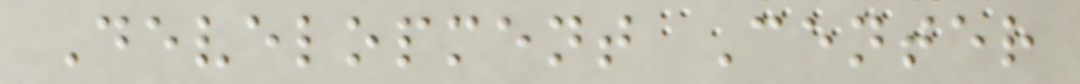Development Center
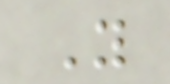Y
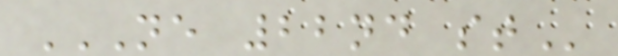NE 22ND ST
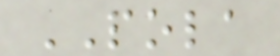POLA
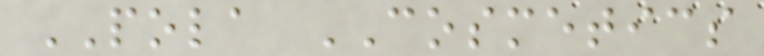POLA COSMETICS
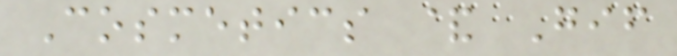Cosmetics & Gif
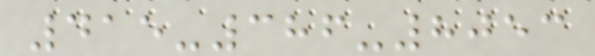415-386-8053
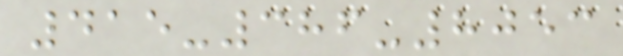415-386-8053
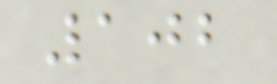102
